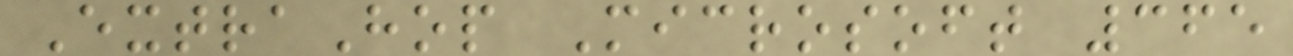ExtraHop Microsoft 365
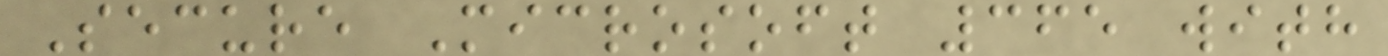Secure Microsoft 365 with
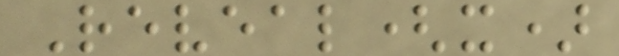Reveal(x)
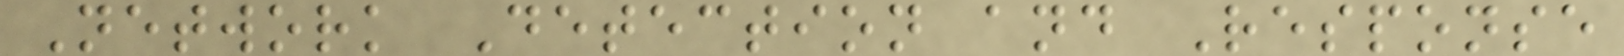Network Detection and Response
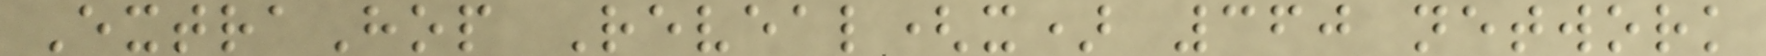ExtraHop Reveal(x) 360 network
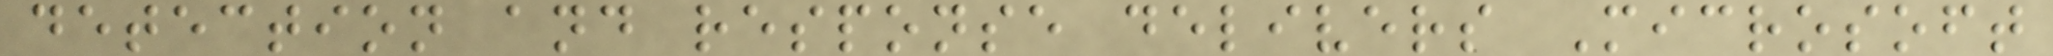detection and response delivers Microsoft
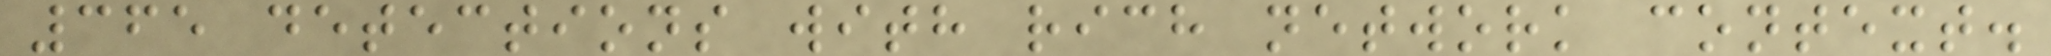365 detections with rich network context.
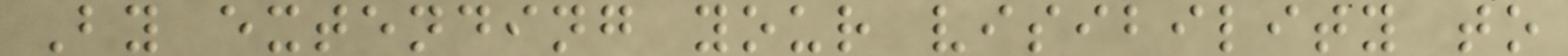By extending your visibility to
